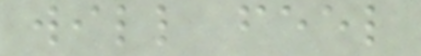will feel
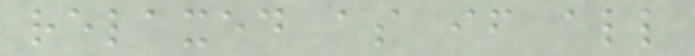relaxed as if all
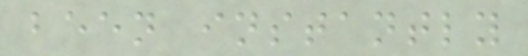been instantly
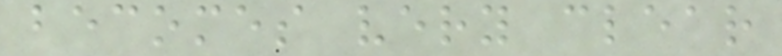becomes very clear
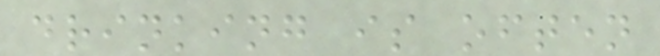drinking is often
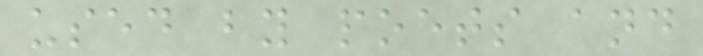used by poets and
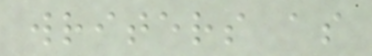writers as
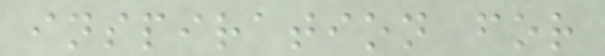inspiration for
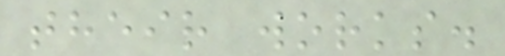their works.
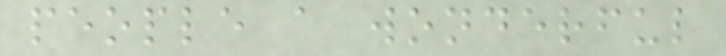people a wonderful
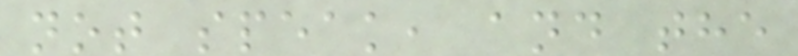not speak, and the
